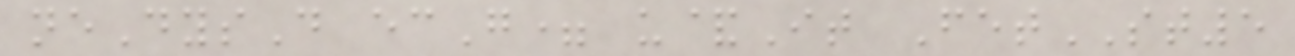neDysD ecG= u&It FetST5
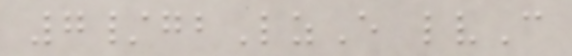7/gbLzE lvC
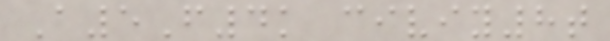A5F4k civiy8t
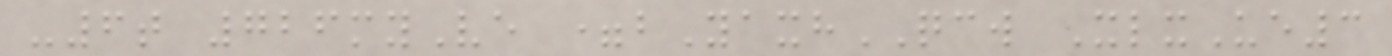-6t 726myVe =bYaxhQCW XlxUe3
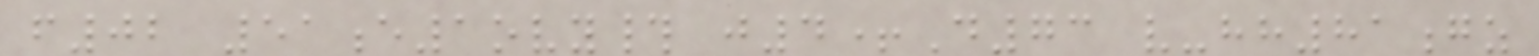f02 51e1ovy# j4+D73 v-hh81gz
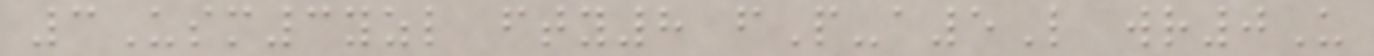3Usm3yzl fty8 fP-a5L wr0U
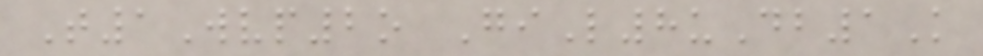T1Wvp2o GiL8uDb1K
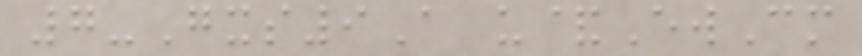7-Gxs9A u&EwCm
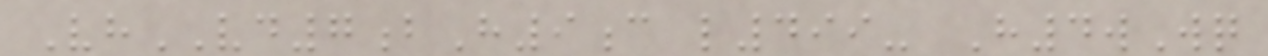VhVD7bH9c l499- H4wWq
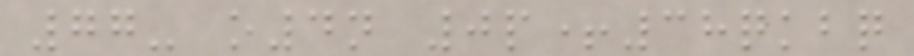77- o4n 0p+38qkbq
